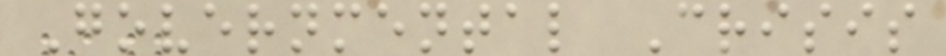Governmental Crisis
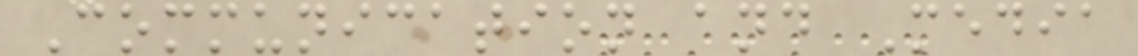Communication and Media
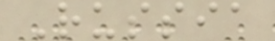Russia
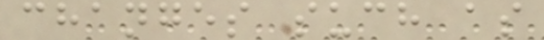changes such as
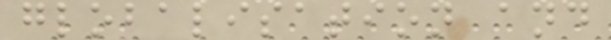globalisation and
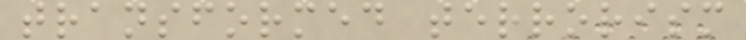transformed terrorism
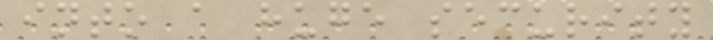into a huge security
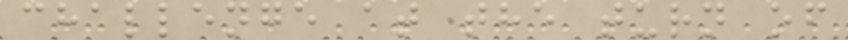challenge at the turn of
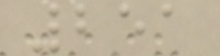251
